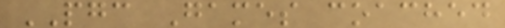PGC Games coached
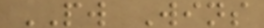PW Wins
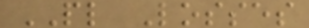PL Losses
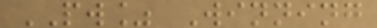PW% Winning
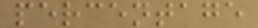percentage
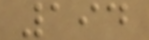194
